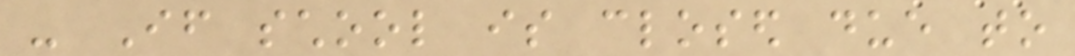- If school is closed due to
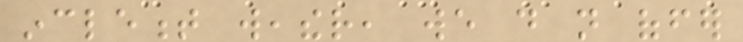inclement weather, we do not offer
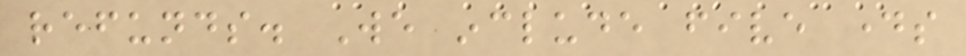refunds. We include five days
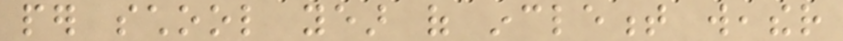per school year of inclement weather
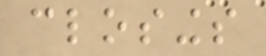closings
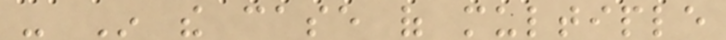- In the case of multiple
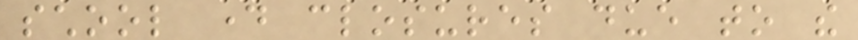school day closures due to the
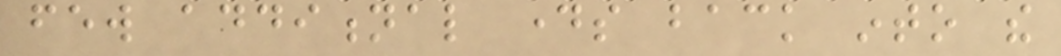few additional days back into the
